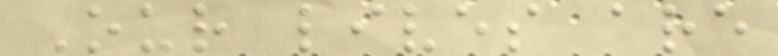Our lives are
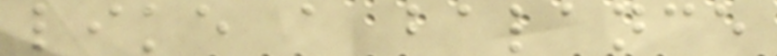like a balance
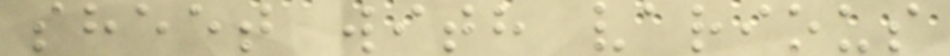sheet with various
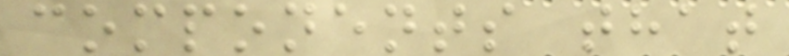components that
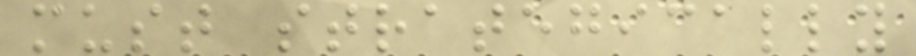must strategically
